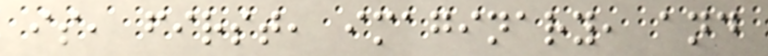is, first, imaginary, and
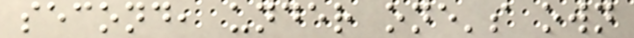second, under one's own
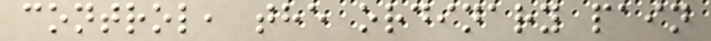control, the ordinary pain
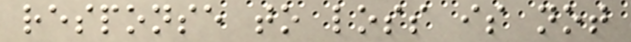response to loss is not
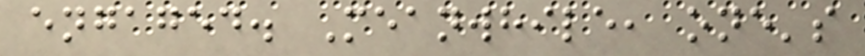engaged. Meanwhile, one's
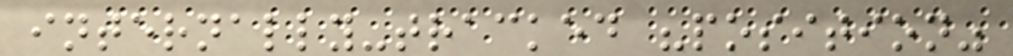internally-tracked "position"
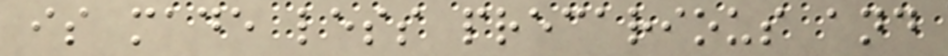is made less precarious and
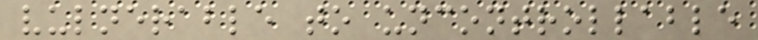vulnerable to uncontrollable
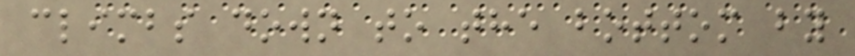climbs down to the bottom by
